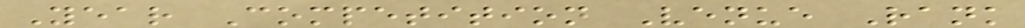Year Competition Venue Rank
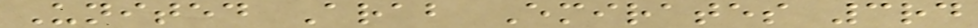United Arab Emirates 3rd
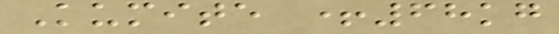Kumite +68kg
